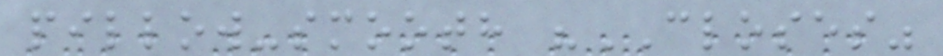pillow-smooth "CLOSES"
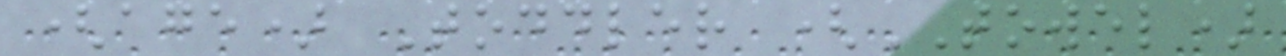(age) Toddler (TOWEL)
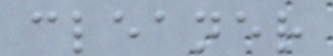cleaner
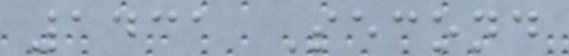1431 Second
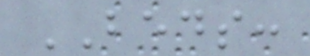BEDS:
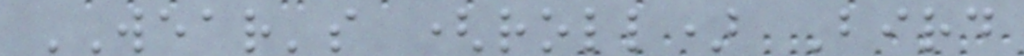WEAR's (roll) Bird
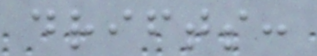drifts:
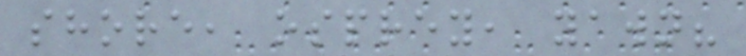shore, osprey, yawn?
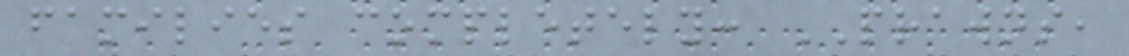families completely: PRAWNS,
